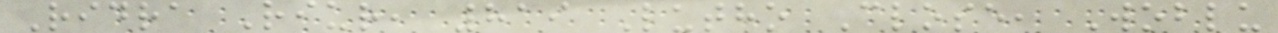Ridra Riur, 819 Lutho Close, Woblu
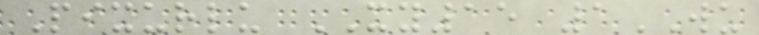Pixurlu XY15 1WU
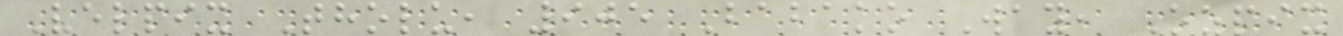Velpix Tholu, 905 Babako Way, Ozpix
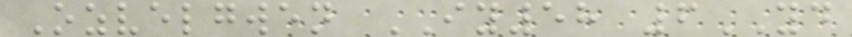Ozvelgwen IY58 6YD
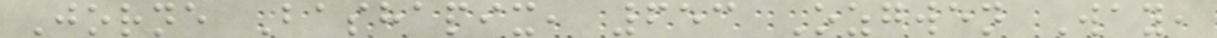Jorne Bashapix, 653 Ozgwen Way,
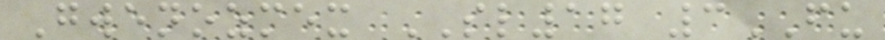Gwenozmex SL17 3FU
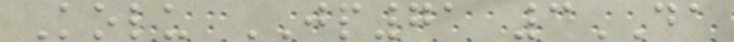Kolu JP71 3DA
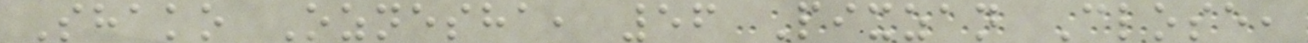Shako Oznesha, 56 Pixzan Close,
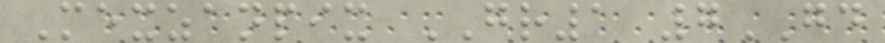Mexzanpix GR1 7GD
